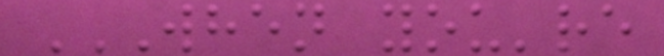WHEN YOU'RE
